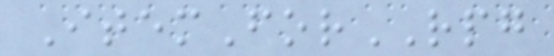ItemForRPG
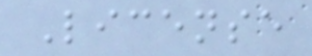License
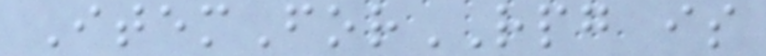ItemForRPG is
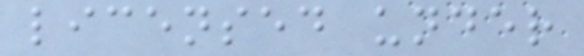licensed under
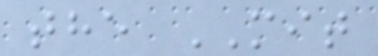the MIT
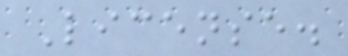License.
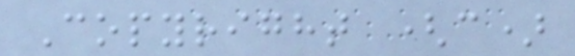Copyright (c)
